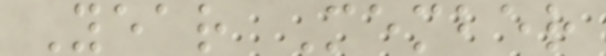Year Member
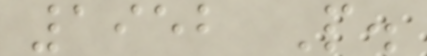1952 P.
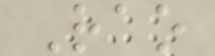Rao
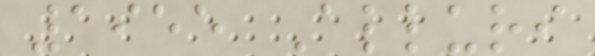1955 Alluri
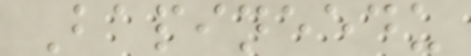Bapineedu
